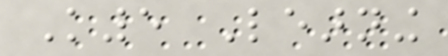K5 Learning
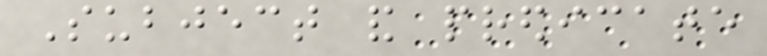Subject and predicate
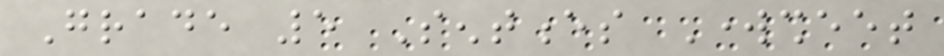Grade 5 Sentences Worksheet
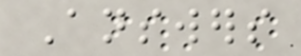Answers
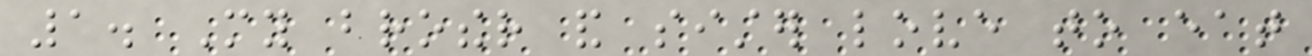1. My brother and sister love to eat
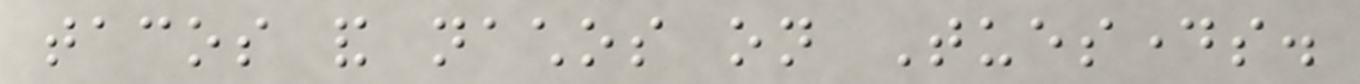tacos and nachos on Tuesdays.
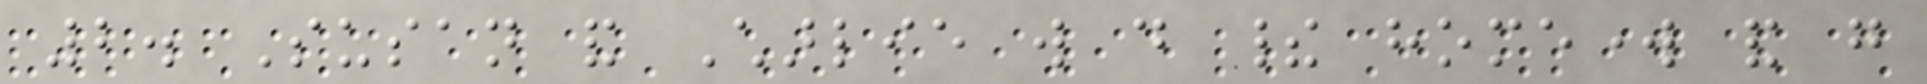2. Susan and Charlie will do their homework and go
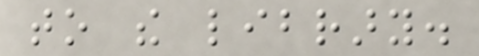to the library.
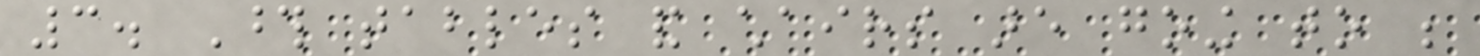3. Those tables and chairs are going to be
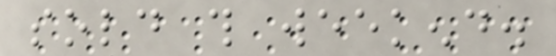sold this weekend.
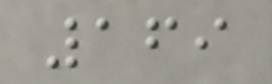169
